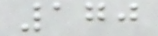170
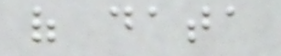of data
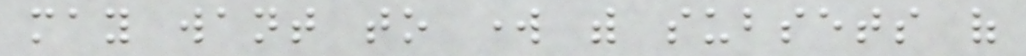may want to work with subsets of
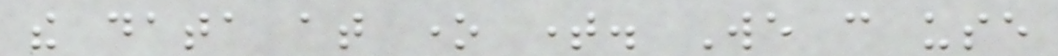the data at one time. We can use
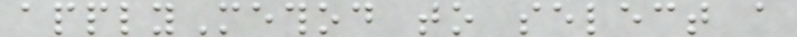applyMethod to select a
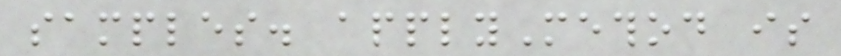samples. applyMethod is
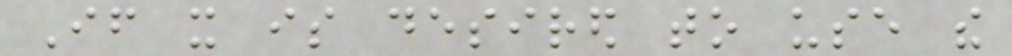If it is desired to use the
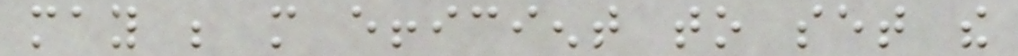may be more efficient to set the
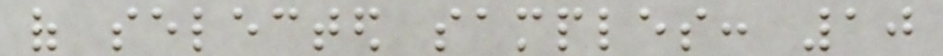of selected samples: 10
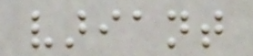variant
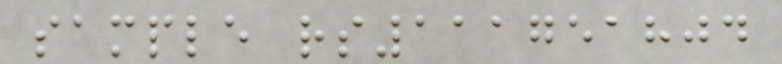sample rs111751804
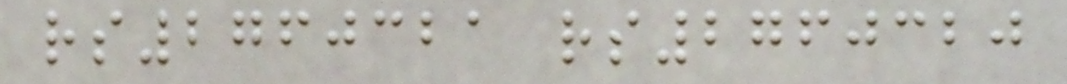rs2760321 rs2760320
